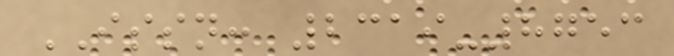ISSN: 2319-8753
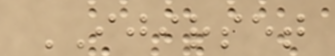IJIRSET
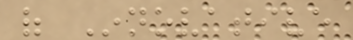of Innovative
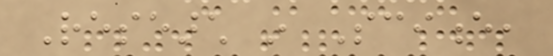Research in Science,
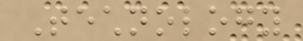Technology
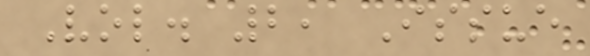Vol. 2, Issue
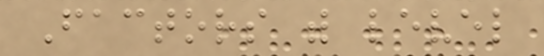Factors with level
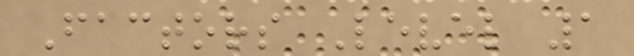Factors Level 1
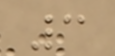3
